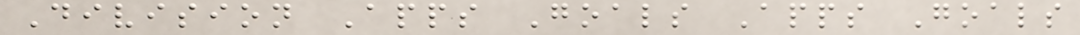Division Apps Goals Apps Goals
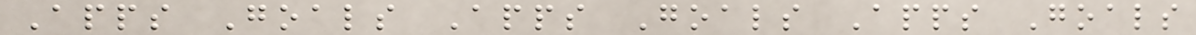Apps Goals Apps Goals Apps Goals
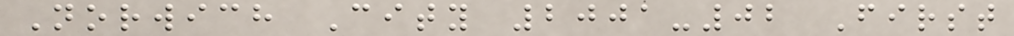Norwich City 2001-02 First
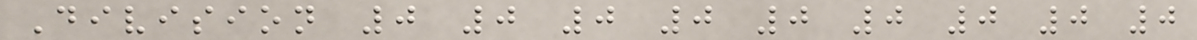Division 0 0 0 0 0 0 0 0 0
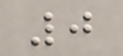0
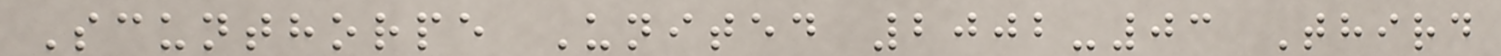Scunthorpe United 2002-03 Third
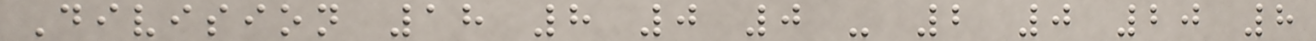Division 18 8 0 0 - 2 0 20 8
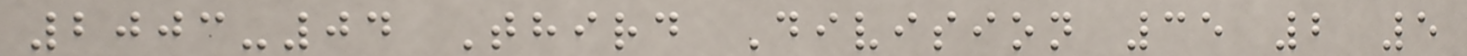2003-04 Third Division 35 2 5
